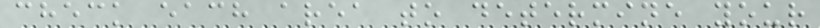check each area to determine your
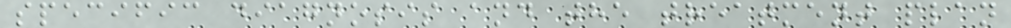specific diagnosis and the treatment plan
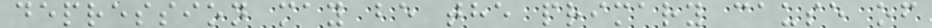depression may be the primary cause of
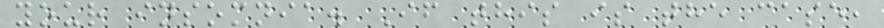your insomnia. If this is the case,
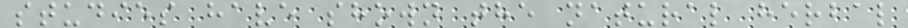studies have shown the natural herbal
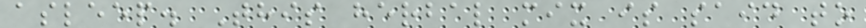asleep. This herbal mix is said to
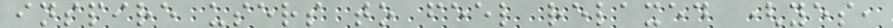inspire users to feel relaxed (yes,
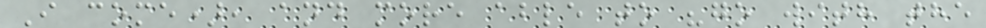I come), and more able to "go with the
